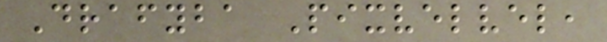Drafyba Pixvelvel,
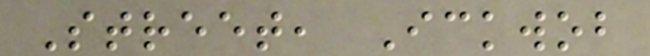Street, Ickwob
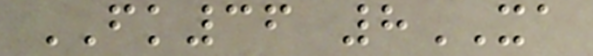FK36 8XA
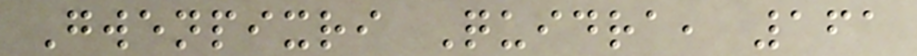Gwenpixri Quidra, 161
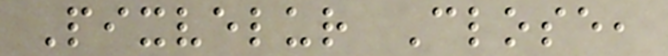Pixvelur Close,
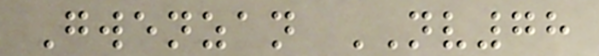Gwenzan NV78
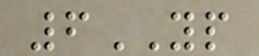6YP
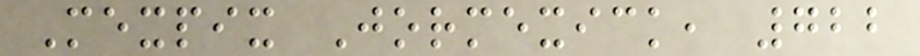Mexpix Jormexick, 722
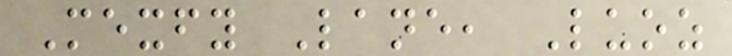Mexfy Lane, Luoz
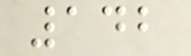142
